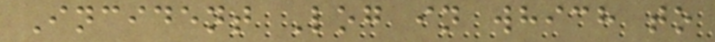Incident Log in which to
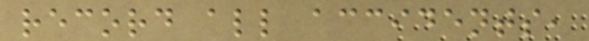record all accidents,
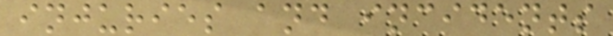injuries and incidents
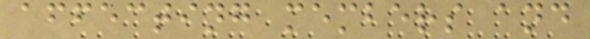affecting members and
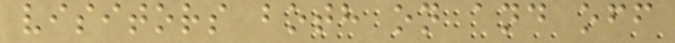visitors both on and off
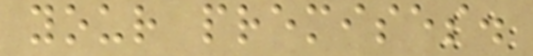your premises.
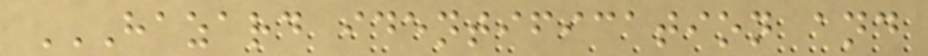HAZARD IDENTIFICATION AND
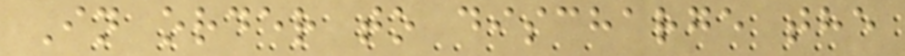In order to discharge the
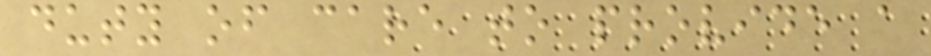duty of care to provide a
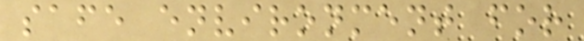safe environment for
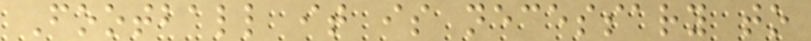Football it is necessary to
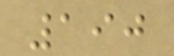190
